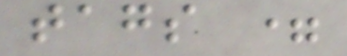tags =
